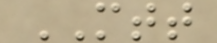MTT
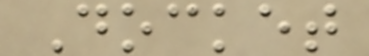Docket
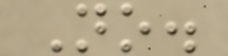No.
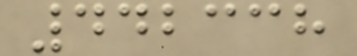442338
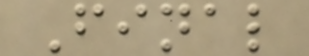Final
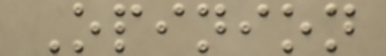Opinion
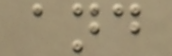and
